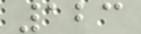123
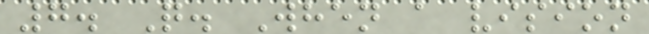7. Q. When a vision
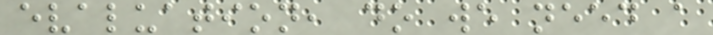evaluation, do we need a
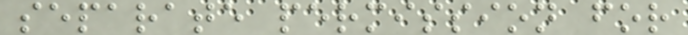separate permission for
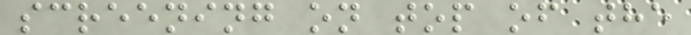screening on top of the
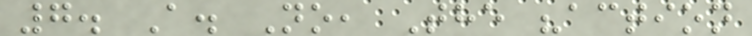7. A. No, The "action
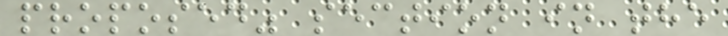proposed" section in the
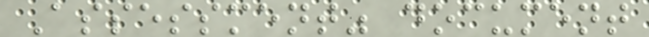Assessment" document
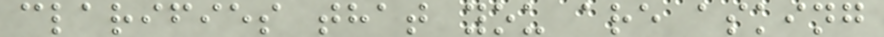clarifies that you are asking
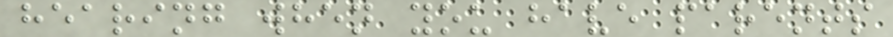hearing when you have parents
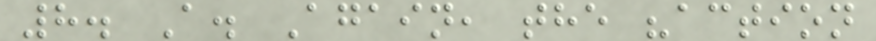8. A. Again, the "action
